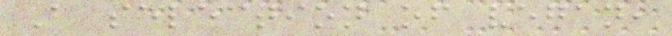A selection of vegan,
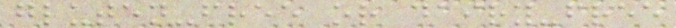gluten-free or dairy-free
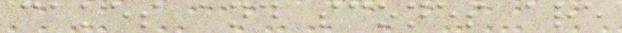cakes and scones are
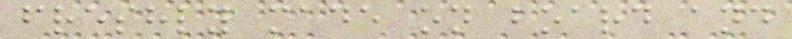freshly made on board and
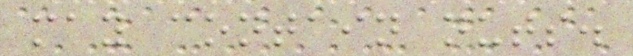may contain nuts.
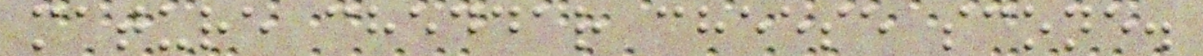mature cheddar cheese scone.
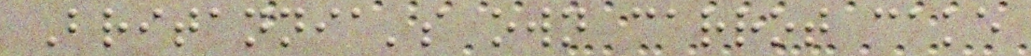Britannia's own carrot cake
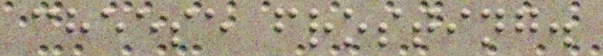cheese frosting.
